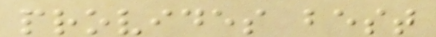provides best
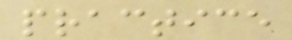practice
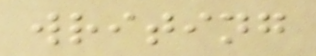writing
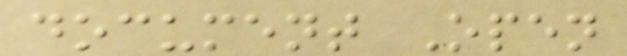document Open
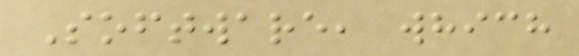Software, which
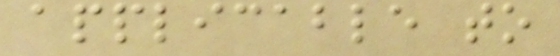applicable to
